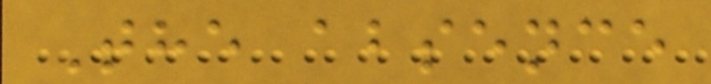The absence
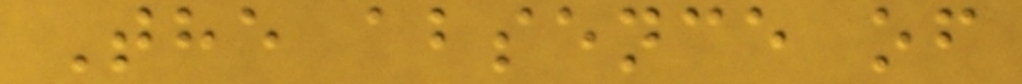The absence of
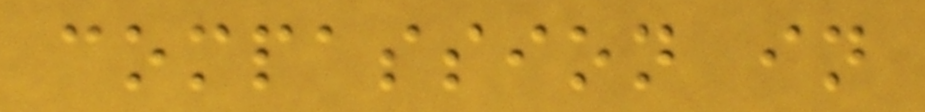compassion in
